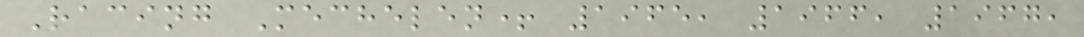Racing Mechelen+ 1965, 1966, 1967,
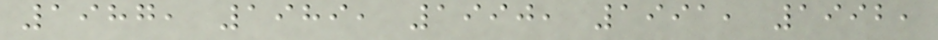1987, 1989, 1990, 1991, 1992,
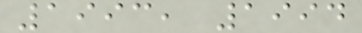1993, 1994
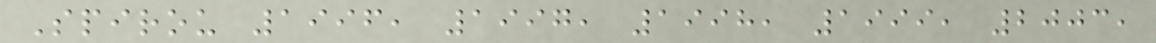Spirou 1996, 1997, 1998, 1999, 2003,
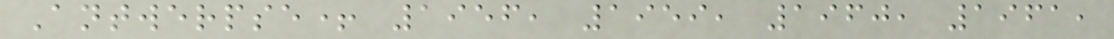Antwerpse+ 1956, 1959, 1960, 1961,
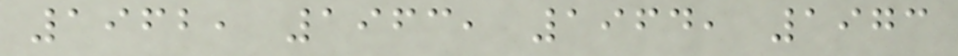1962, 1963, 1964, 1973
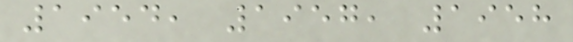1954, 1957, 1958
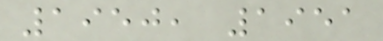1950, 1951
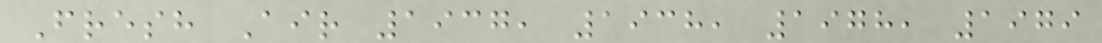Fresh Air 1937, 1938, 1978, 1979
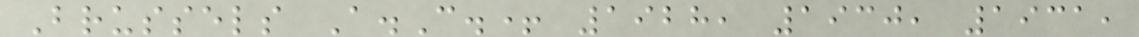Brussels A.C.+ 1928, 1930, 1931,
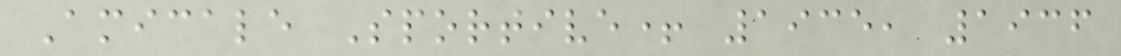Amicale Sportive+ 1935, 1936
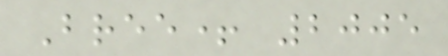Bree+ 2005
